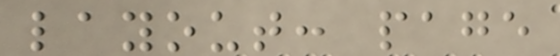layout: page
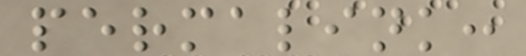permalink:
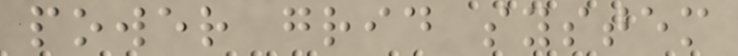power grid system
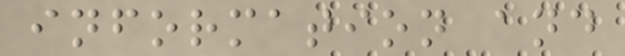information and
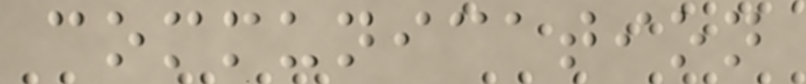communication
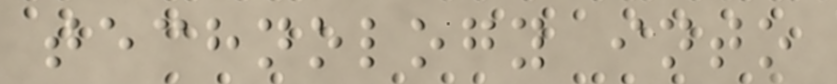technology into
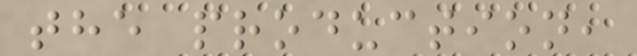the production,
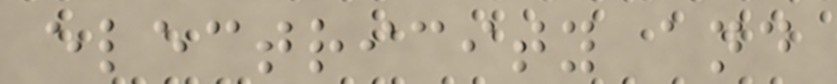electricity and
